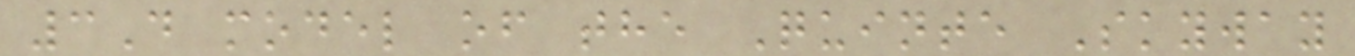3D model of the Quinte Skyway
